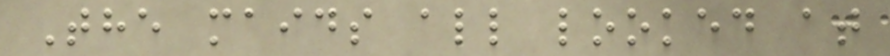The maids all looked at
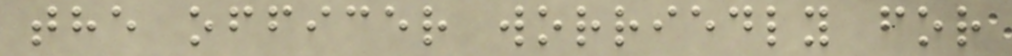the officer worriedly for
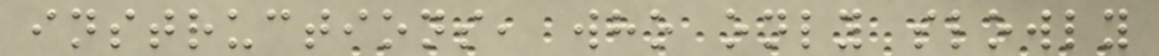instructions, who only slowly
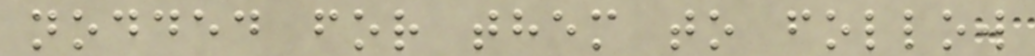nodded for them to follow
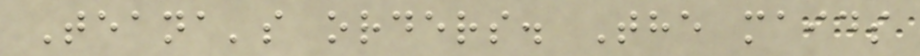Teana's orders. The maids
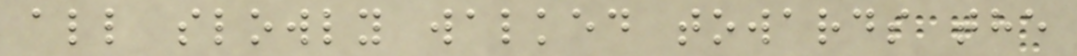all slowly walked towards the
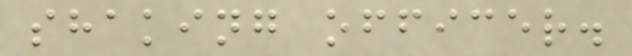shaking officer.
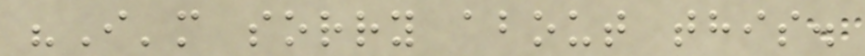"I'm sorry about this.
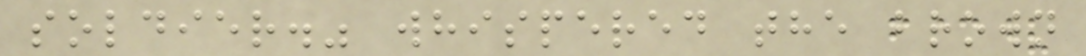soldier." whispered the brown
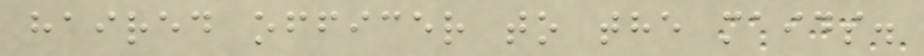haired officer to the maids.
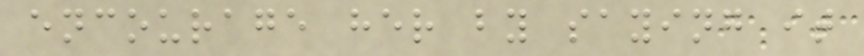encourage her by saying it
